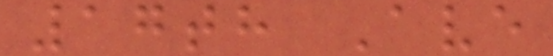17th Ave
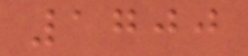1700
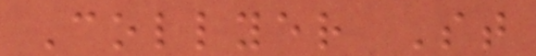Collyer St
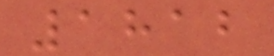1812
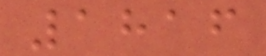1816
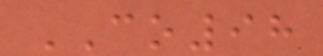CO98
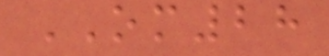OM28
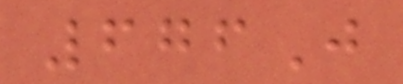676J
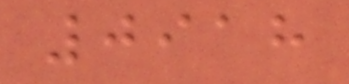0918
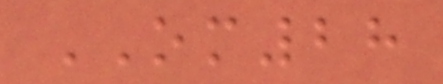OM28
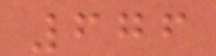676
